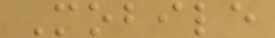Mobile
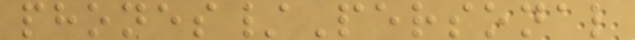phones/Personal
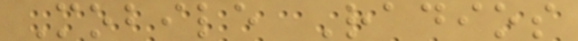Mobile Radios
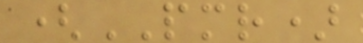(PMR)
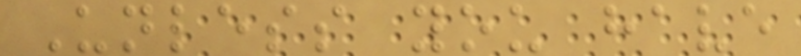Unless you have
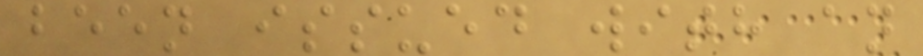been issued with an
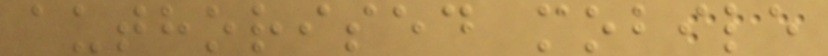authorised mobile
